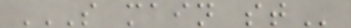S MAIN ST
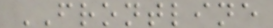FRONTLINE
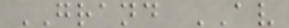GRAND AV
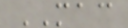MAC
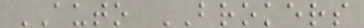AUTO BROKERS
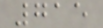715
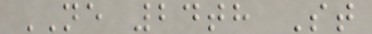NE 24th St
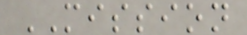MISSION
